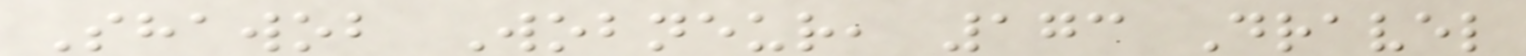Shawob Wobneur, 173 Dravel
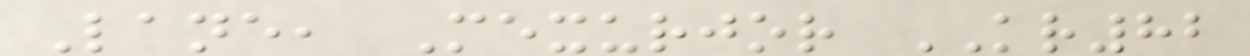Lane, Mexurjor KR82
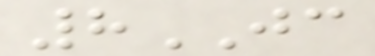8JC
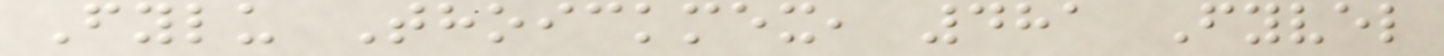Fylu Thoickmex, 481 Fyvel
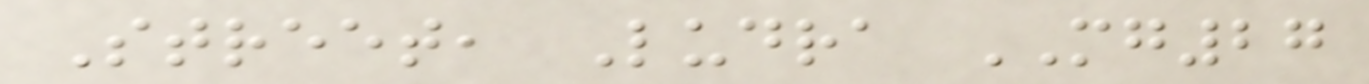Street, Ludra MG27
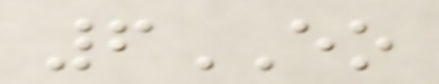6EO
